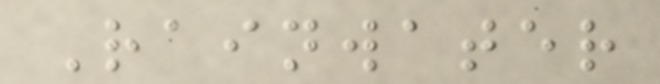Rainwater
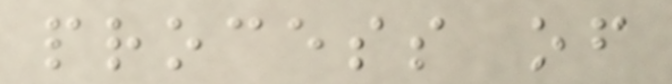process of
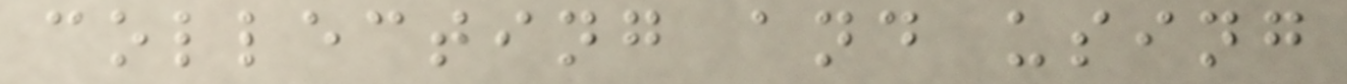collecting and using
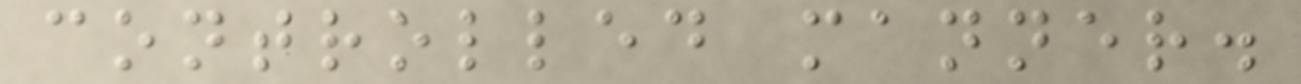controlled manner.
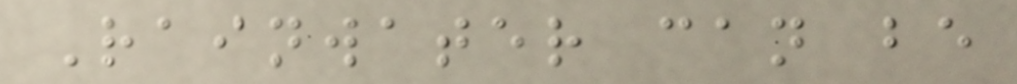Rainwater can be
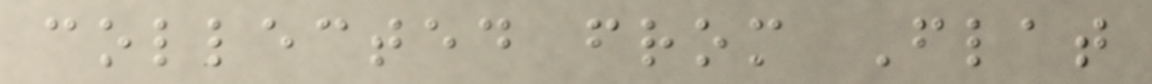collected from Flat
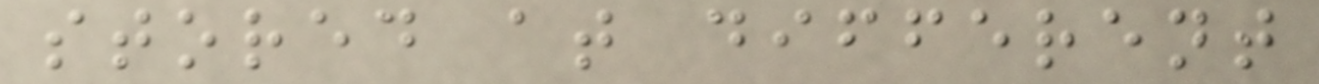stored at different
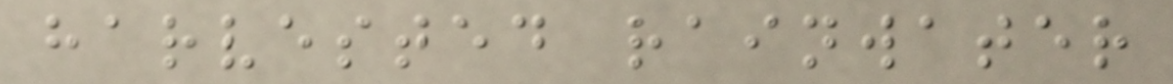harvested rainwater
